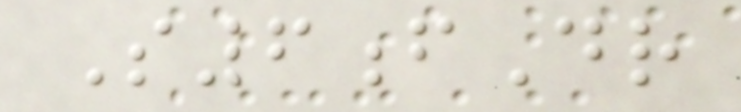S6fDr
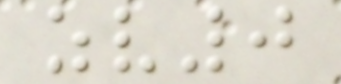zv0
